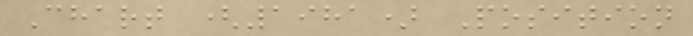Chart (1981) Position
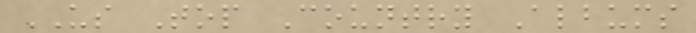US Top Country Albums
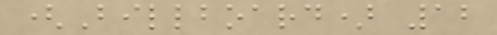(Billboard) 12
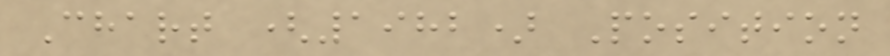Chart (1982) Position
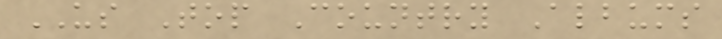US Top Country Albums
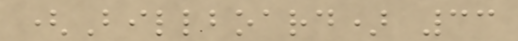(Billboard) 33
